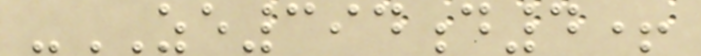-ZE394d4+
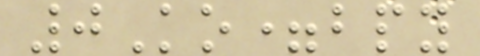0Ko=bpy
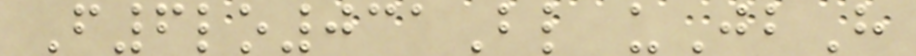F6lo031Bl uJbH
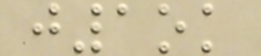j1ok
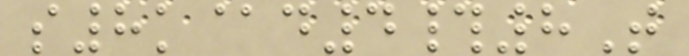s8k@d4#8T
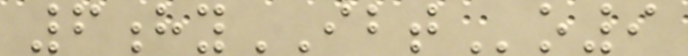6hyIBTo9
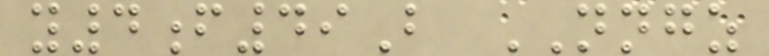y4f49B NNGZ
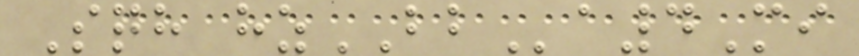Sqh hzBBa4Mi
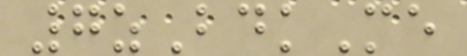7zBdkMe
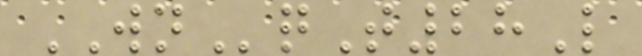WNqT28L
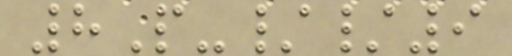8P-//9
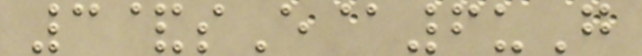3&sE@6uG
